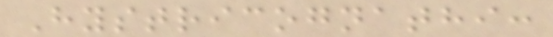Hystricognathi:
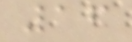16
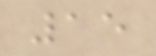15
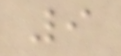9
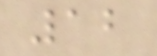12
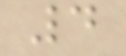4
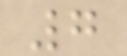7
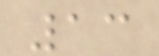13
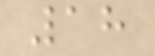18
